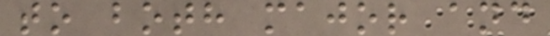to both major and
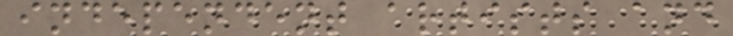independent artists and
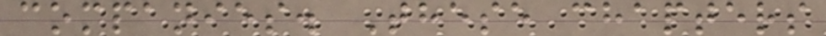companies. These chapters
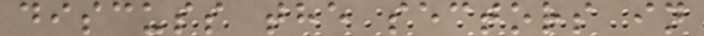discuss the sectors in
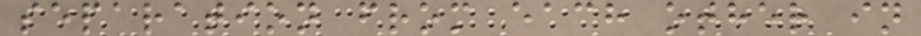separation from each other in
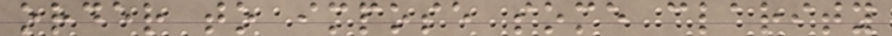order to impose some clarity
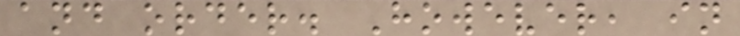and order. However, in
